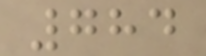784
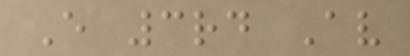E 3rd Av
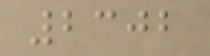2302
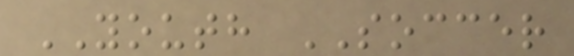YOUTH SOCCER
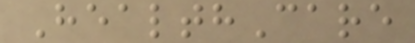HealthCare
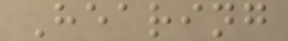Hearing
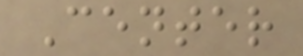Center
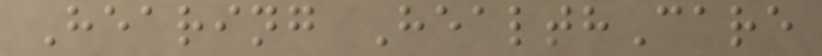Hearing HealthCare
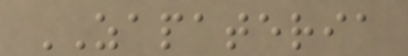ZAPATERIA
